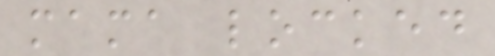mama locked
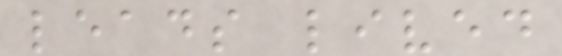leads lived
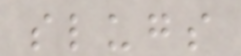slugs
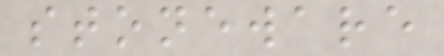stoneware
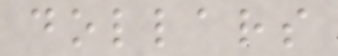dollars
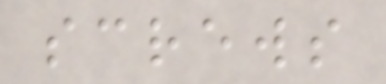screws
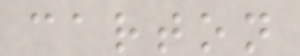carton
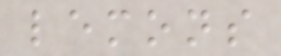lemons
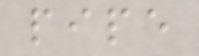pipe
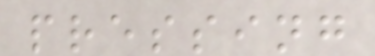pressing
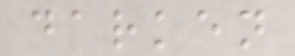darken
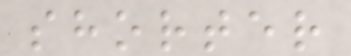shorter
